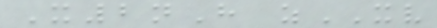X2nH zXV
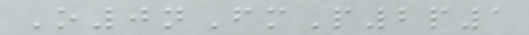O0nFmP2p1
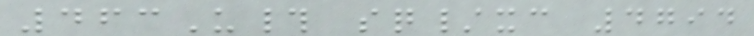463U# sq/xc 4794
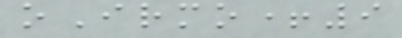oIrmo+9
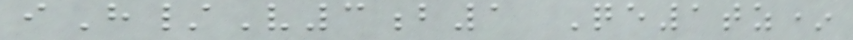iH/V3b1 Qe1tz*
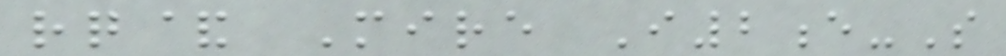rq& Mire I2e-S
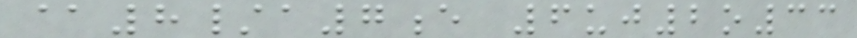@8/a7e 6uj2o33
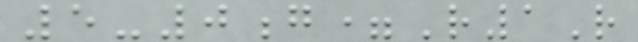5-0g=R1R
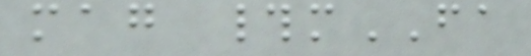mag #mFA
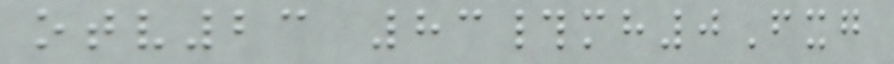otv23 83#mh0Fxg
